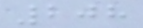208
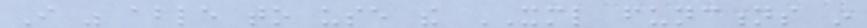I was able to use the XML functions in
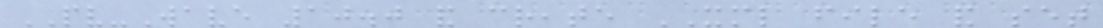PV-Wave 10.0 and create XML file and set
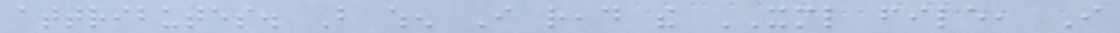attributes. But when I read the XML file, I
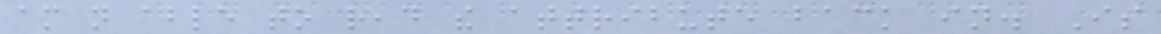am not able to read the attribute back in. Is
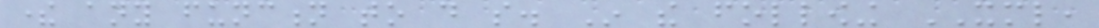there any function to do so. In the following XML,
